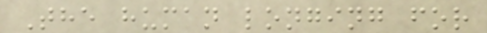The human longing for
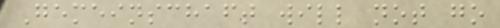Gemeinschaft will not go
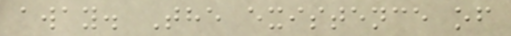away. The existence of
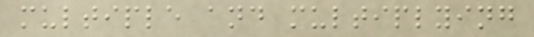multiple and multiplying
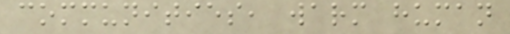communities, warm human
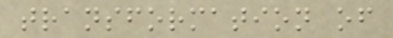transformation of
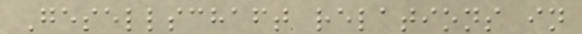Gesellschaft relations in
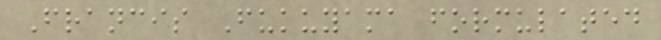Francis Fukuyama formulated
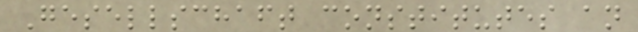Gesellschaft constitutes an
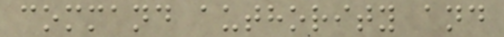command authority and
